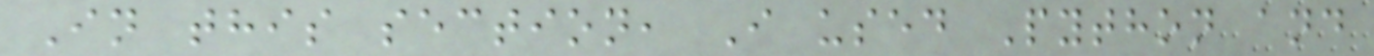In this section, I used Python and
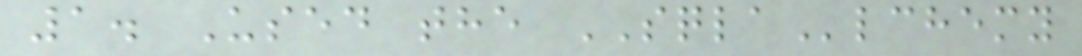1. Used the SQLAlchemy
